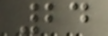24
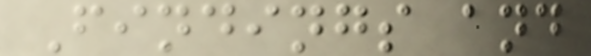Findings and
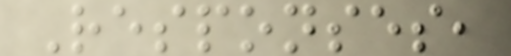Responses,
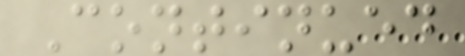Continued
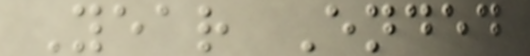Year Ended
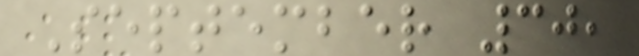September 30,
